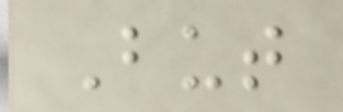But
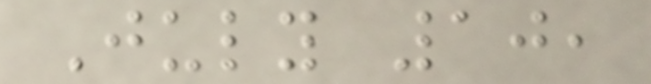July 10,
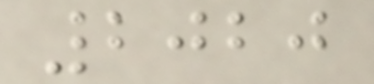2020
